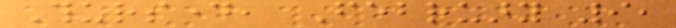Thursday, February 9,
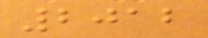2012
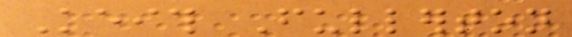Keith Fullerton
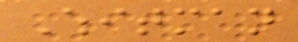Whitman
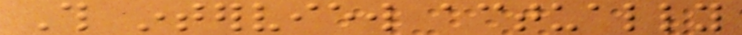This interview actually
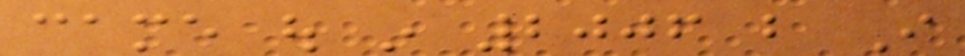came out in 2006 but I
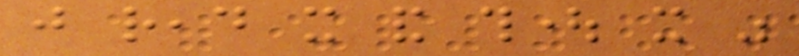just read it and thought it was
